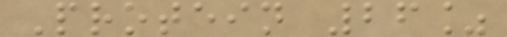Protein 26%
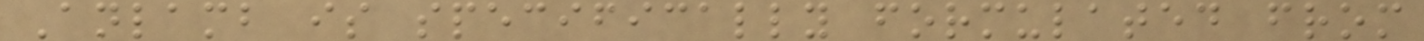Anlamb is specifically formulated from
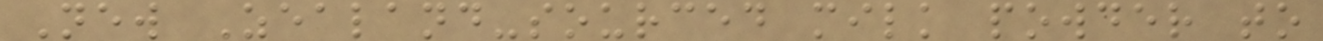New Zealand-sourced milk powder to
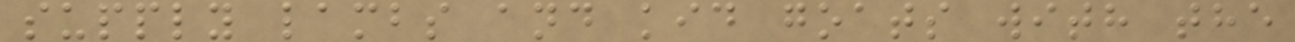supply lambs and kid goats with the
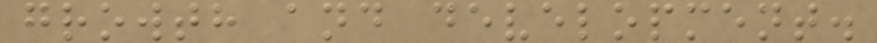growth and development.
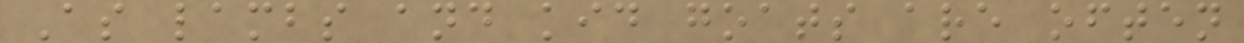As lambs and kid goats are often
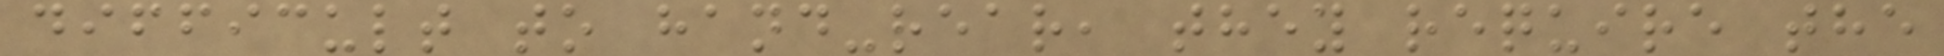difficult to hand-rear, they require the
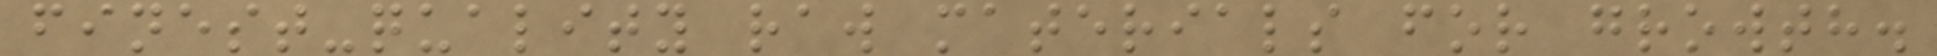finest-quality raw materials for growth.
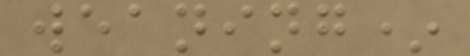weaning*
